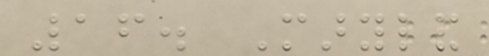16. Maryland
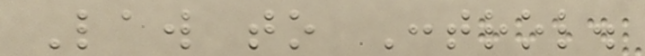Law to Control.
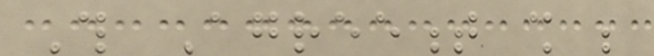This Agreement shall be
